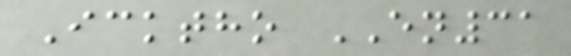Icktho EN31
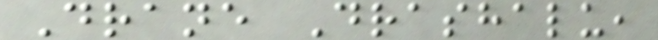Drane Drashalu,
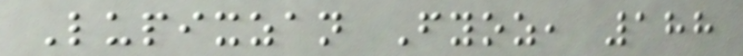Lupixzan Fyoz, 188
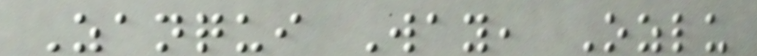Zanqui Way, Ozlu
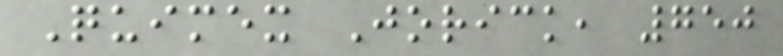Quimex Jorick, 750
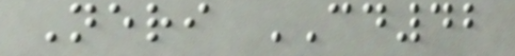Neri CD42
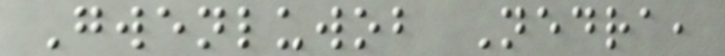Gwenluwob Nedra,
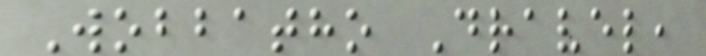Wobbatho Dravel,
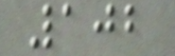102
